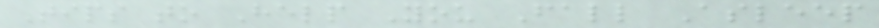Tips to Help You Fall Asleep
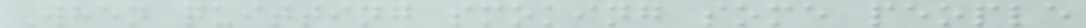When quitting smoking some people
